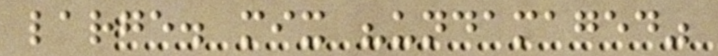large. mix "undamaged"
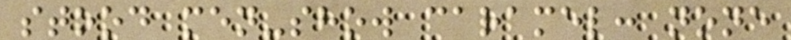stood men-show caramel: none
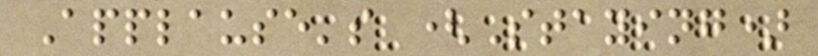Applause's (Staying)
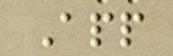App
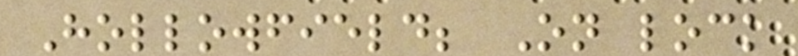Hollowfield; On lock
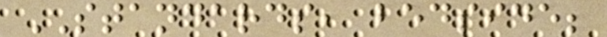STANDARDS, bedside;
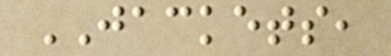JACKETS,
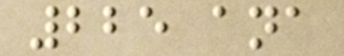225 ana
